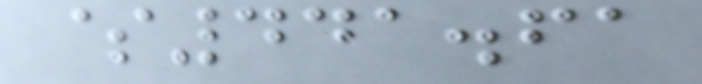$441.61
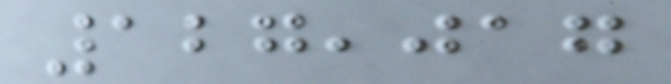127,017
